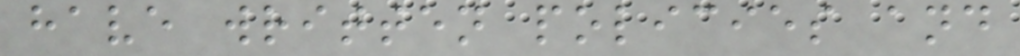have written policies and
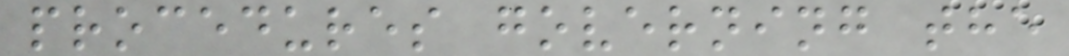procedures governing the
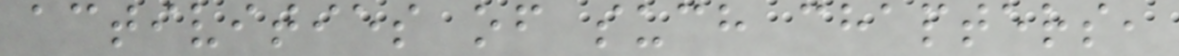activities of such chapters,
